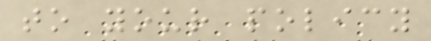to your policy
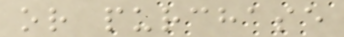or purchase
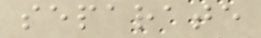separate
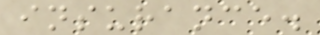insurance.
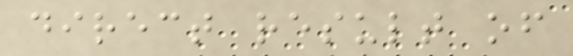direct result of
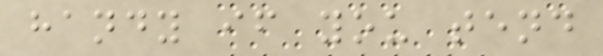handy if you tend
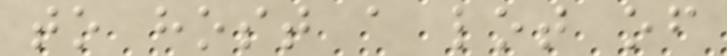to host a lot of
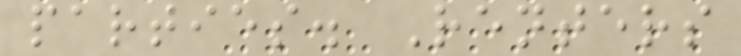parties. Renters
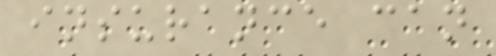insurance can
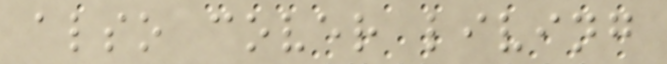also cover living
